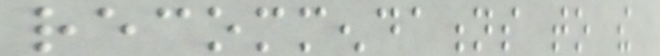recommendations to the
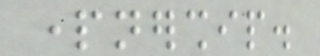partnership.
